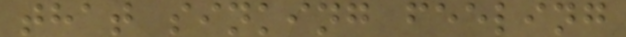that sinking feeling
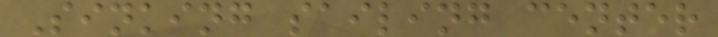Sinking sailing center
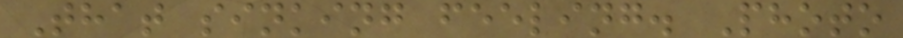That sinking feeling. Photo
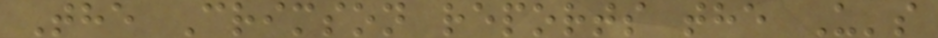The Crimson reports the U's
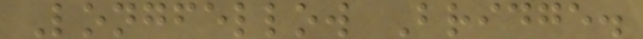Longfellow Bridge.
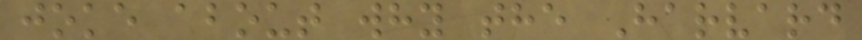joke about why the Harvard
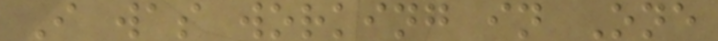I was working in One
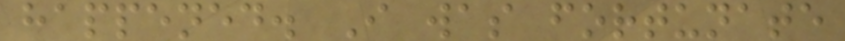happened. I was fortunate
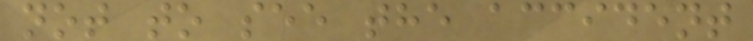not to see the accident
